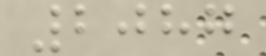2087
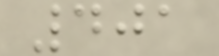401
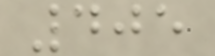405
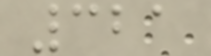321
